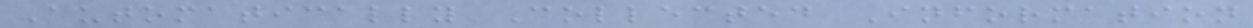Automatically Collected Information
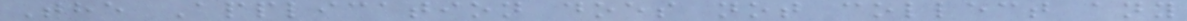The Application does not collect any
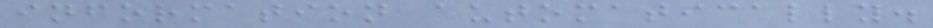information automatically.
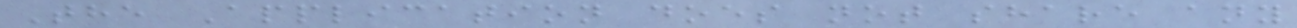The Application does not share any
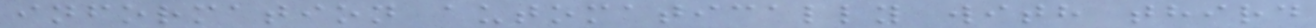information automatically with third
